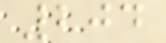204
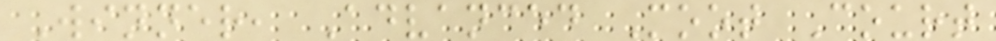Winner, Advanced Moot Court
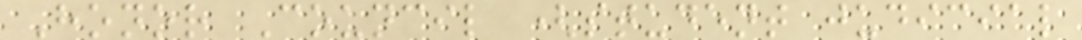Honor Council (student judicial
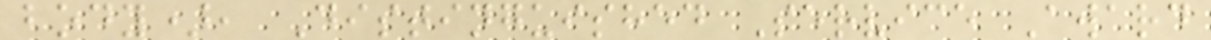body), Distinguished Service Award
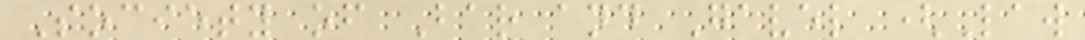Society of Bar and Gavel (Law
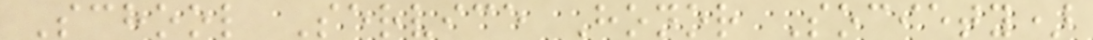School Service Honor Society)
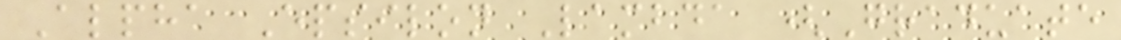Alpha Epsilon Lambda (Graduate
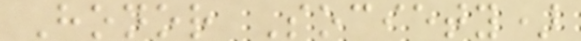Honor Society)
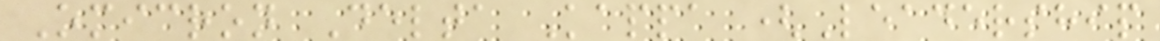Omicron Delta Kappa (Leadership
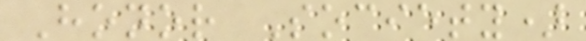Honor Society)
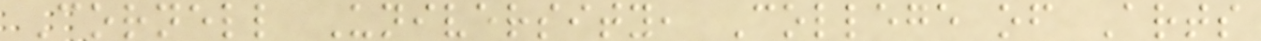Cornell University, College of Arts
